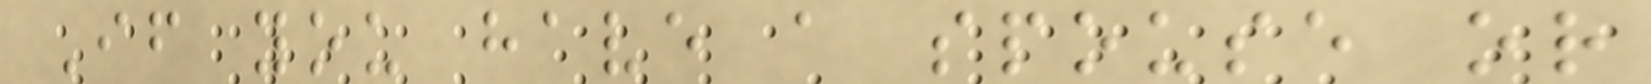If you have a spouse or
